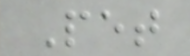Pet
